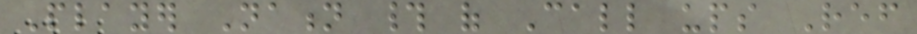Player Nation # of Call ups Ref
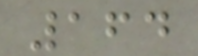164
